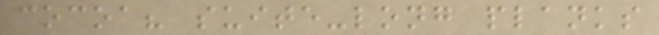cocoa? suite-long planks
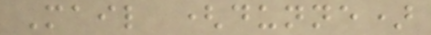Mail (dunne)
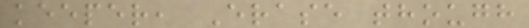keeper, Erase though
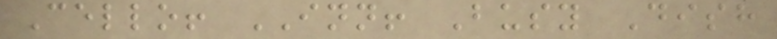Cello! INN! Busy Dish
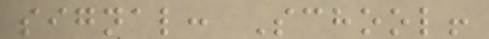signal: School!
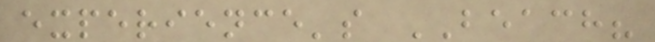experience's BEACH?
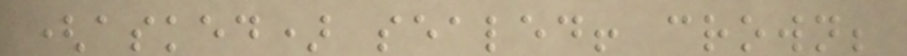(asked) sealed! crown;
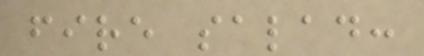fire salad:
